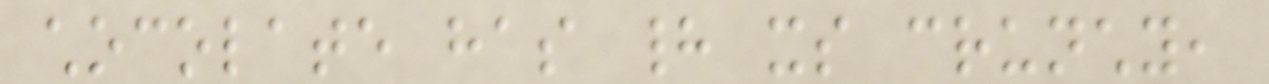chocolate has had its crunchy,
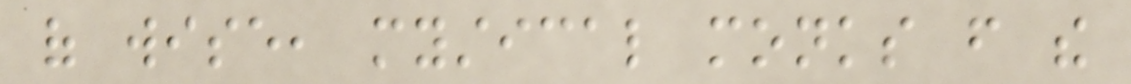of wise, mystical monks from the
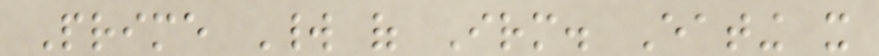Prime World of Irm. Eating it
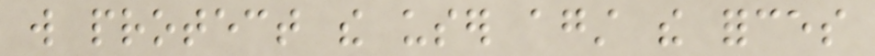will protect the user against the forces
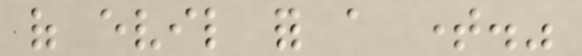of evil for a time."
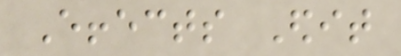Effects Edit
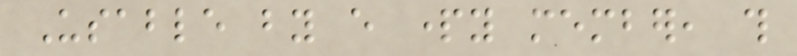Usable by every party member, this
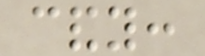candy:
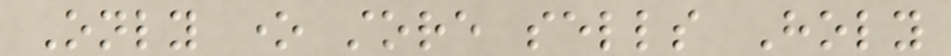Only one store sells Holy
